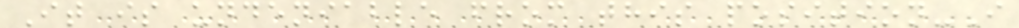It is undeniable from this position-I
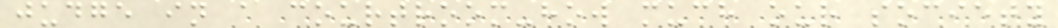judge in a courtroom-how much our society
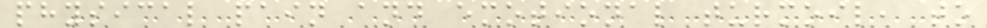physical pain and emotional turmoil, to
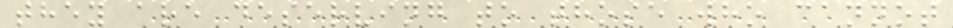they are deserving to those who cannot
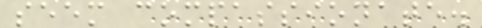seem compassionate.
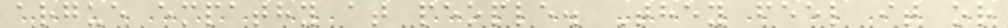argue empathy at people. They feel it or
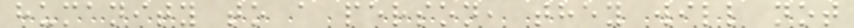humanity to a person, they will not
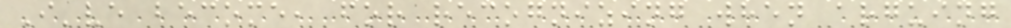I've become, for recognizing when arguing
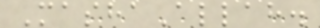MashaAllah.
